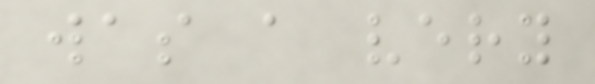was a very
